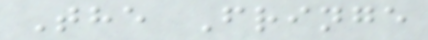The Fringe
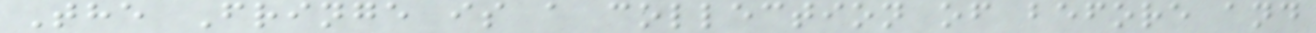The Fringe is a collection of before and
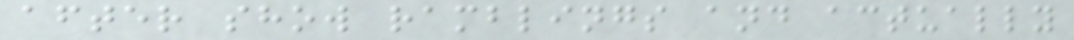after show ramblings and actually
